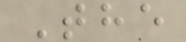The
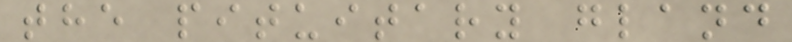the pituitary gland
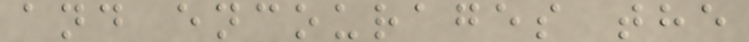and encourages the
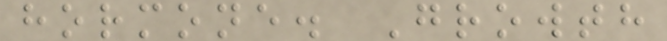hormone. Growth
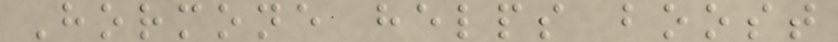Hormone helps boost
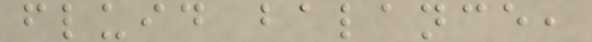fluid balance,
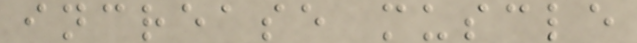increase muscle
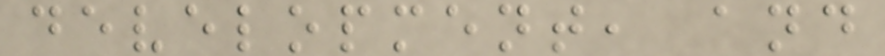development, and
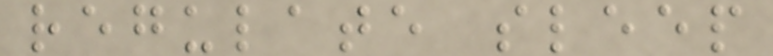regulate sleep
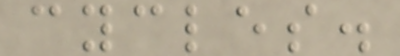cycles.
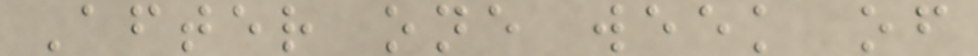After one week of
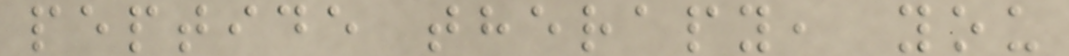peptide therapy, you
